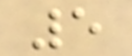5
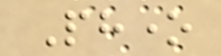Phone
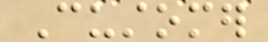Customer
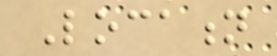Location
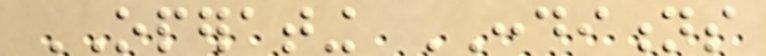OPERATING CONDITIONS
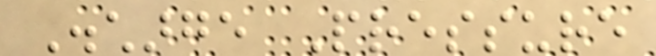Discharge Pressure
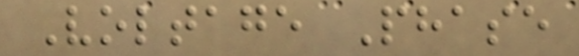Voltage Phase
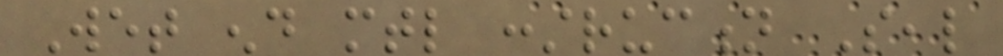Wet end mtl construction Seal
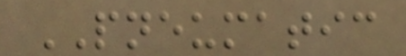PNEUMATIC
